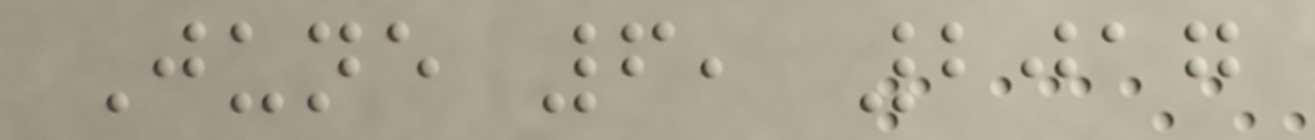June 6, 2017
